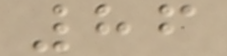86
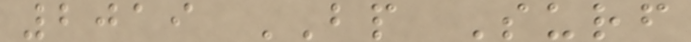2019 BP Surf
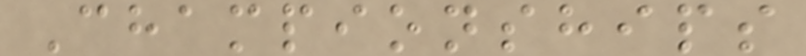Championships
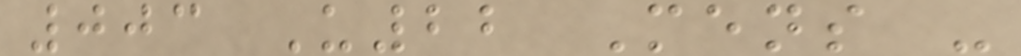003 U22 Mens -
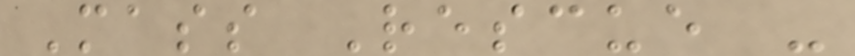Mass Rescue -
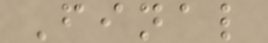Final
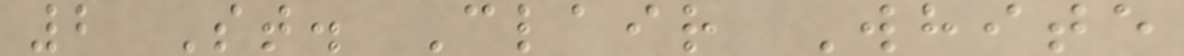2 St. Clair White
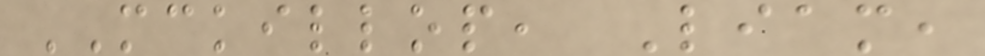MCKILLOP, Liam,
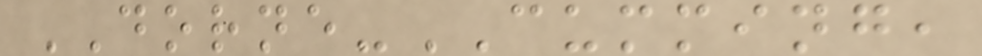DORNE-CUMMING,
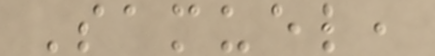Samuel,
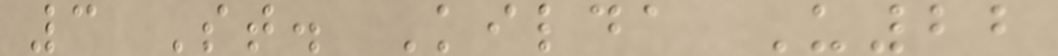3 St. Kilda U22
